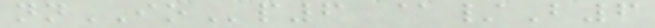nnIOp6 @/B6
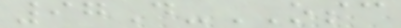97D-OSC
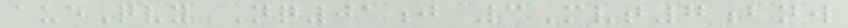aueQvy Nq01j 3Mvt7bnw
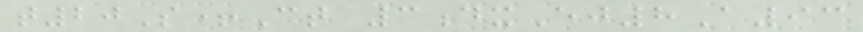t20S+Ct 3dxEj8A93
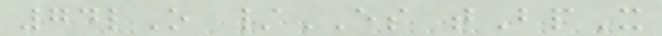74lO /ES tBpX
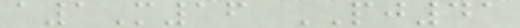a1M16 PJ41
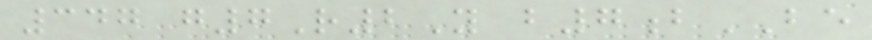347 g7R2Y b7bBE
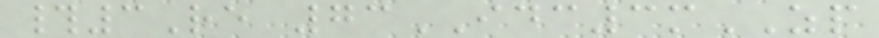#3Re 73IDC3mZP
